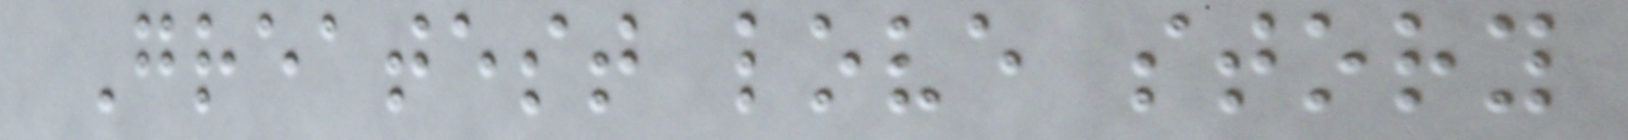Greatest love story
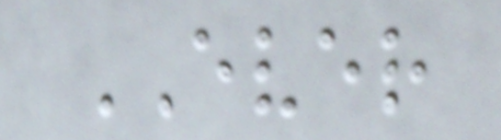EVER
